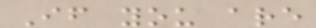If you are
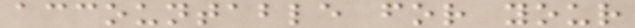accountable for your
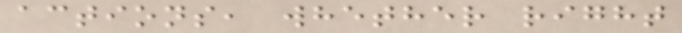actions, whether right
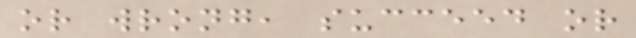or wrong, succeed or
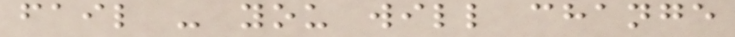fail - you will change
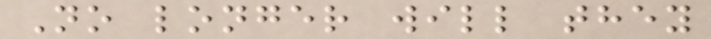No longer will they
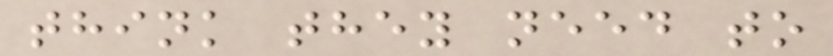think they need to
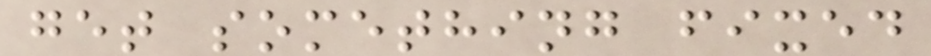get something fixed
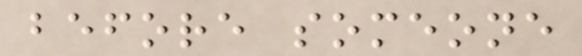before someone
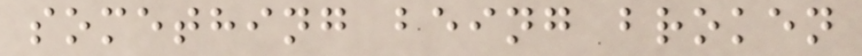something being broken
